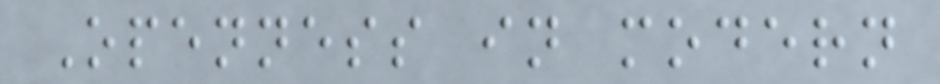Openness in modern
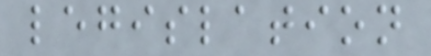legislation
